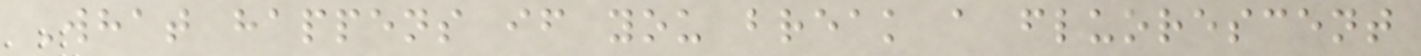What happens if you break a fluorescent
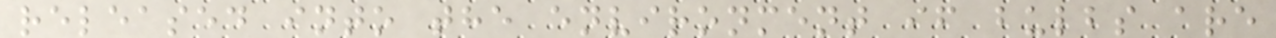released into the environment if bulbs are
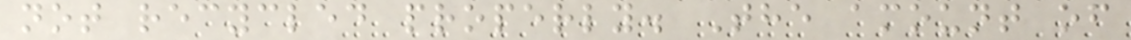not recycled properly. The amount of
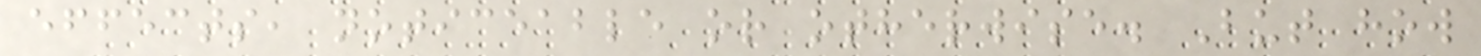effects, noticeable or otherwise. But how
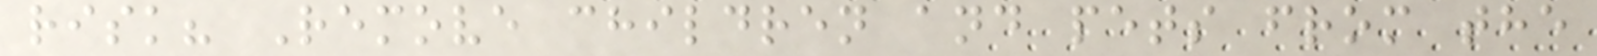risk? Remove children and pets from the
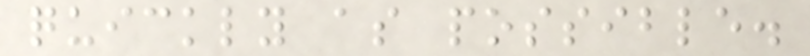quickly as possible.
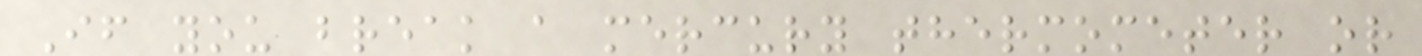If you break a mercury thermometer or
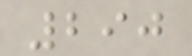290
